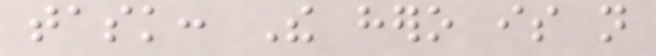task: The hero is not
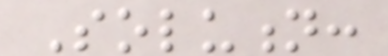Solution:
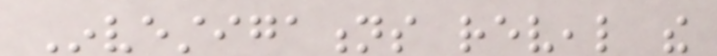Investigations reveal the
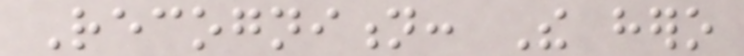Recognition: The hero
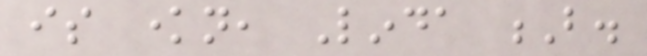is known, Linda B.
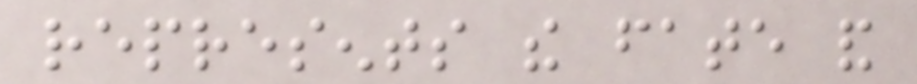represents the fate and
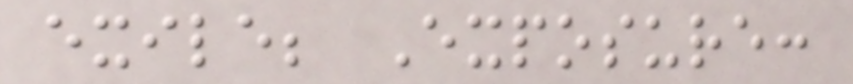exile; Exposure:
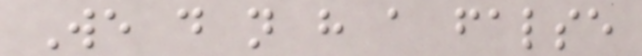We do not have a false
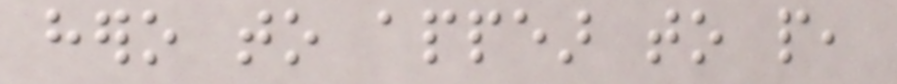hero to appear to people,
